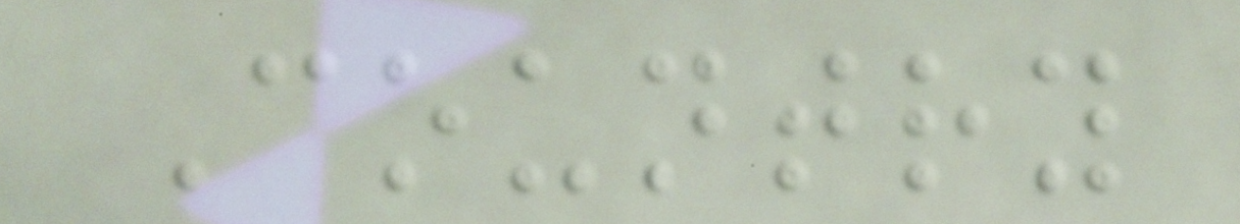Country
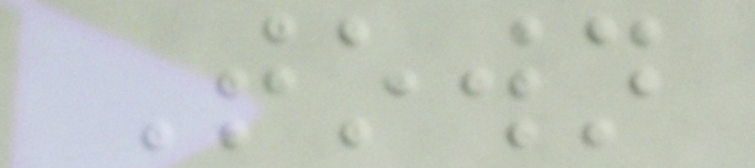Town
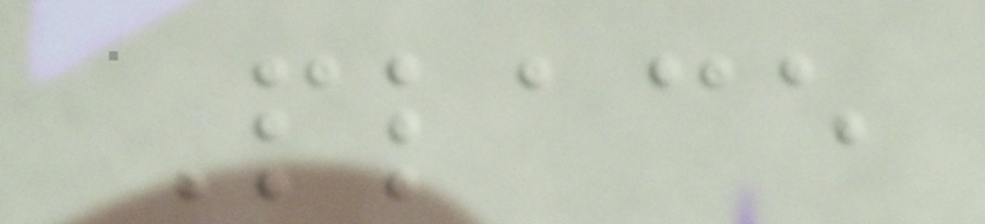Place
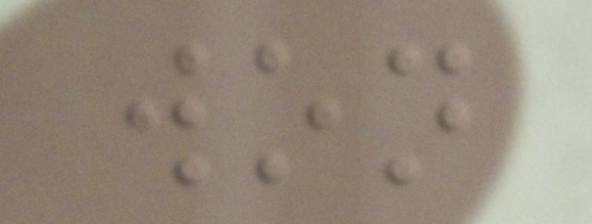won
